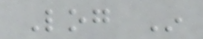Log In
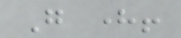Go here!
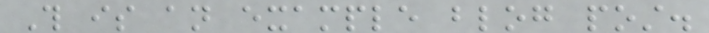This is an example blog post.
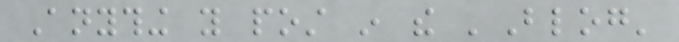Anything you post in the 'Blog'
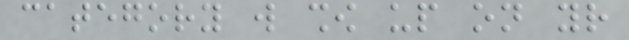category will show up on your
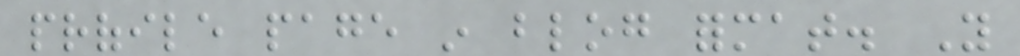profile page in blog format. You
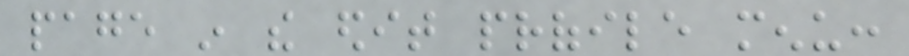page in the edit profile menu:
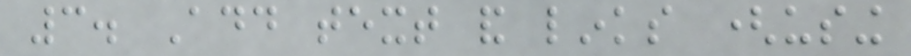3. Add text and links (using
